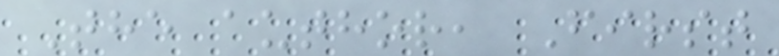The author, First
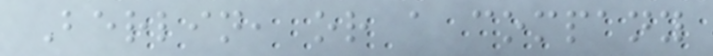Berlin, or a company
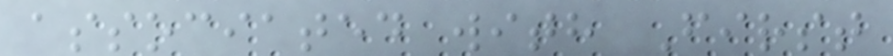associated with First
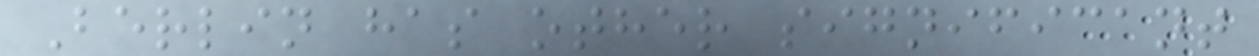Berlin has other significant
